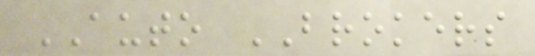AUTO BROKERS
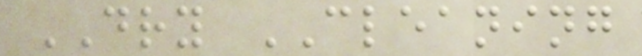DRY CLEANING
